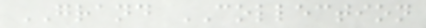GRAND COLLECTION
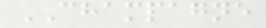CHAMPAGNE
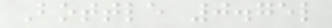Bottle 0.75l
